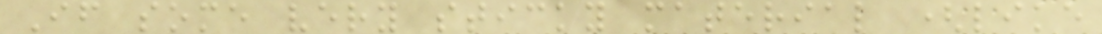If some very sticky material (like
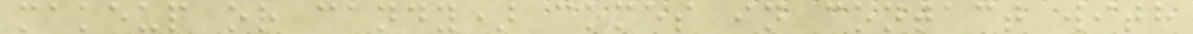makeup or candy) comes in contact with
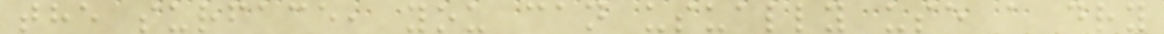the surface, you can usually use a dry
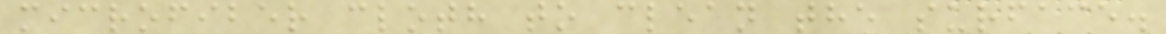microfiber cloth to clean the surface.
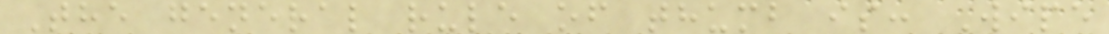The general rule of thumb is: Wipe
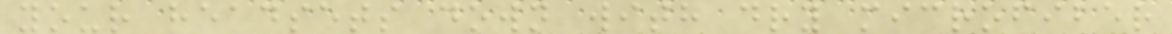your headsets down with dry microfiber
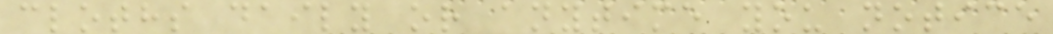cloths daily or anytime you notice
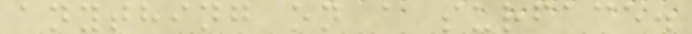anything on a surface.
